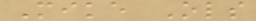Mike Ols
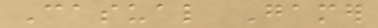Casual Gamer
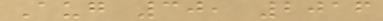Aug 30, 2016
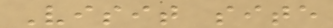Visit site
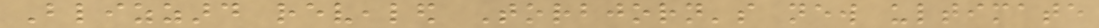Blizzard revealed Torbjorn's new ultimate
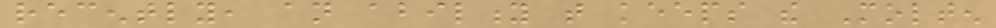recently, an ability that keeps the Molten
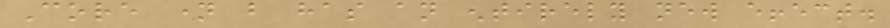Core name but has an entirely new effect.
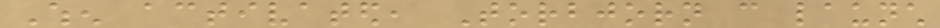When activated, Torbjorn can launch
